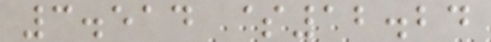3.514 $12.24
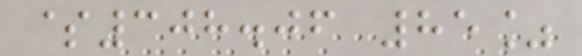$308.06 85%
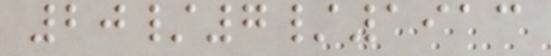20/7/1913
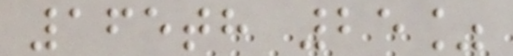165th 25%
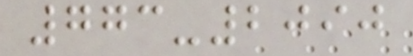773-2090
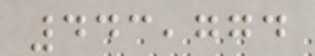443,774
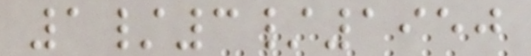1/3/1950
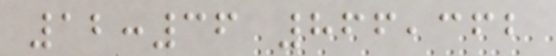12:36 866,362
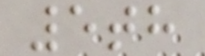5th
